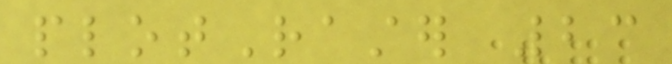plotRaster 23
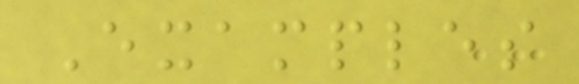Examples
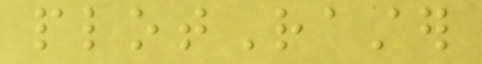plotRaster
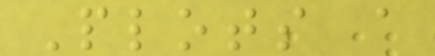Plots a
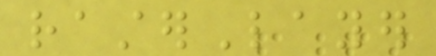rasterLayer
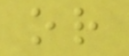or
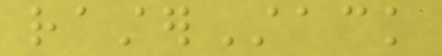rasterStack
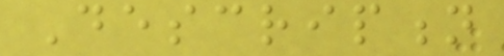Description
